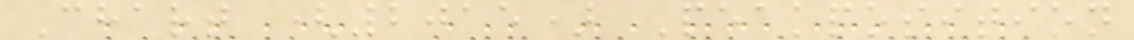Chart (2015) Peakposition
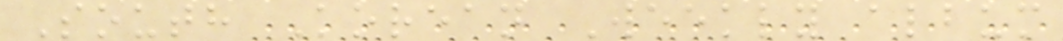South Korean Weekly album
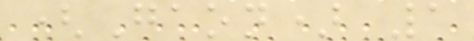(Gaon) 1
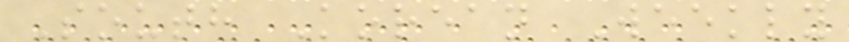South Korean Weekly
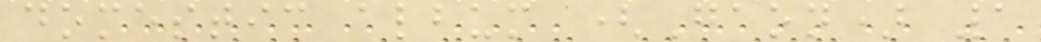domestic album (Gaon) 1
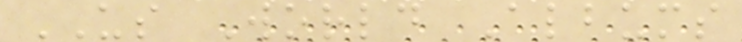US World Albums
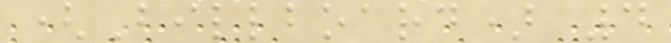(Billboard) 4
